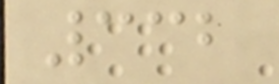332
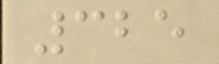325
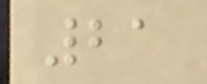21
